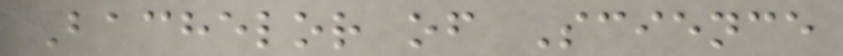Bachelor of Science
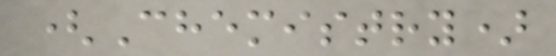(Chemistry)
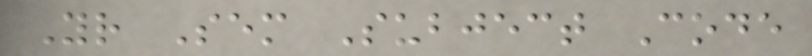Yr Sem Subject Code
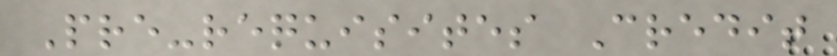Pre-requisites Credit
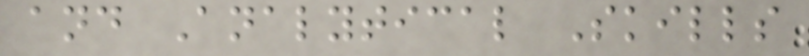and Analytical Skills
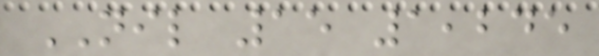NIL 15 1,245
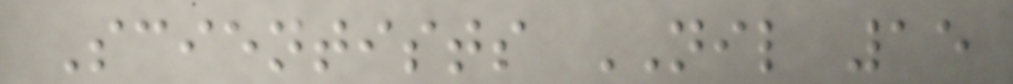Scientists NIL 15
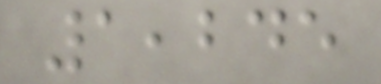1,245
